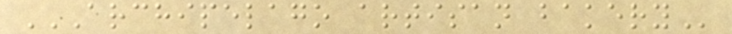ARCHIPELAGO ARTISAN BAKERY
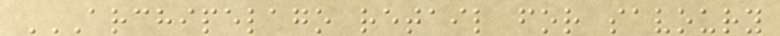ARCHIPELAGO RETAIL FOR SAVOURY
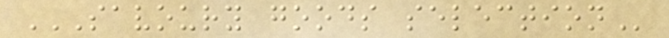SAVOURY GOODS SELECTION
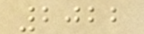2022
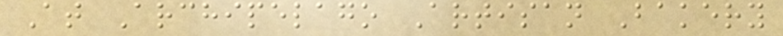At Archipelago Artisan Bakery
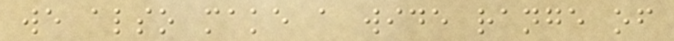we also make a wide range of
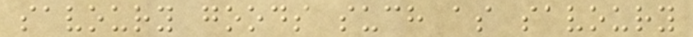savoury goods such as savoury
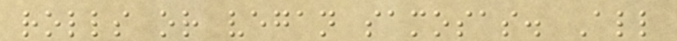rolls or vegan samosas. All
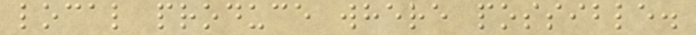local produce where possible.
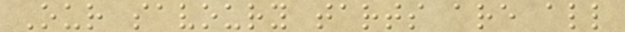Our savoury tarts are all
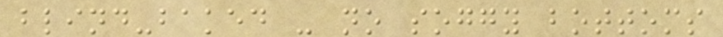blind-baked - no soggy bottoms
